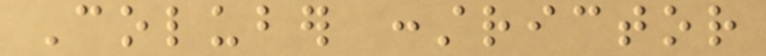Coluber constrictor
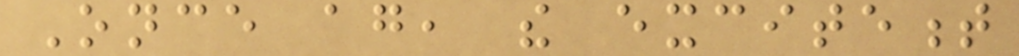Once again, the excitement
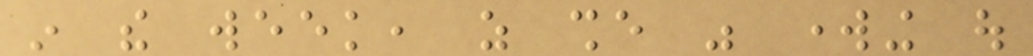in the week, as she was working out
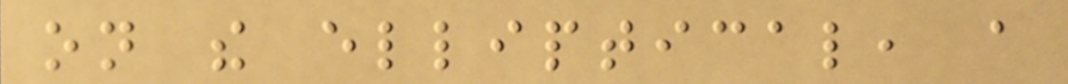on the elliptical, a
